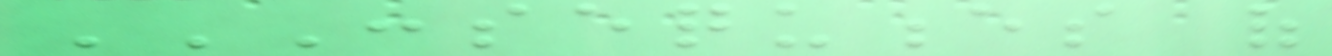CONSEQUENCES OF
